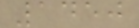1450
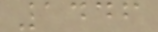1446
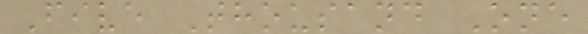Five Thousand One
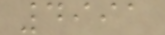4991
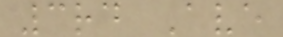3rd Ave
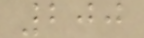200
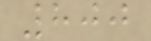800
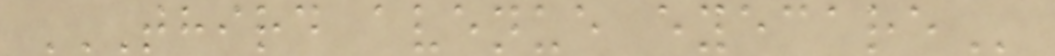THIRD AVENUE EYECARE
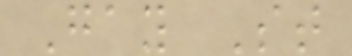Gay St
